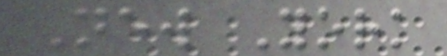New York
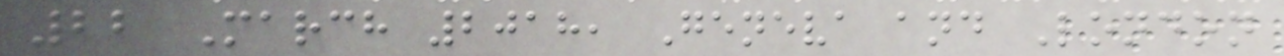22 March 2018, Geneva and London
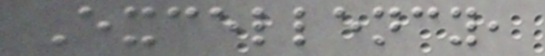Excellency,
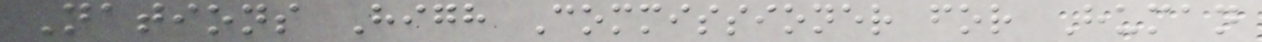Nations High Commissioner for Human
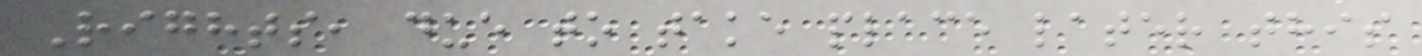Rights, due to take place later this
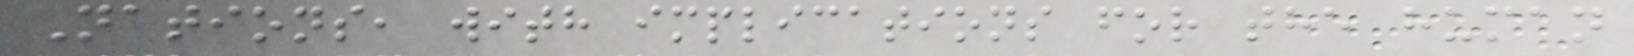Nations, with implications for the human
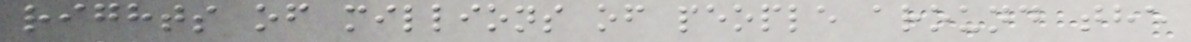rights of millions of people around the
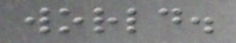world.
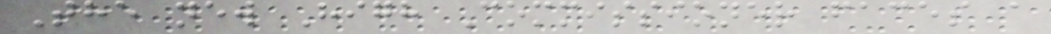The new High Commissioner faces a
